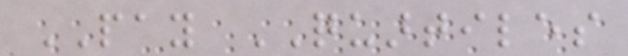PAY QUARTILES
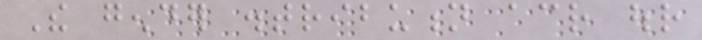The gender distribution across our
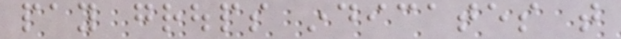pay groups indicates that
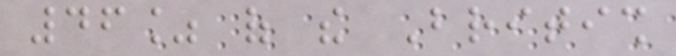46% of the British
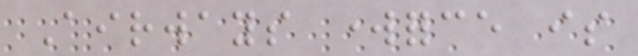Airways workforce is
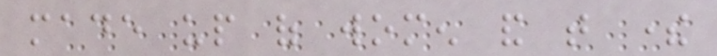made up of women and that there
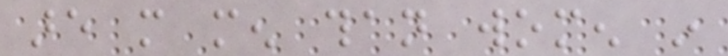are more men than women in
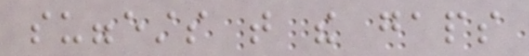suggests that the gaps
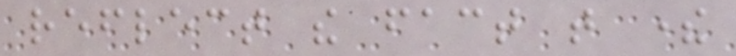reflect the fact that there
